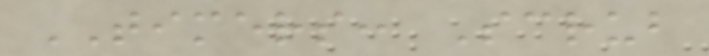TIMERS: Scrub
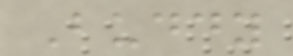Buddy
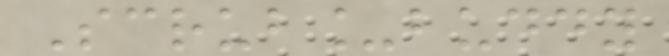Scrub_buddy
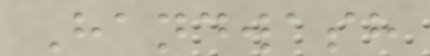Handwash
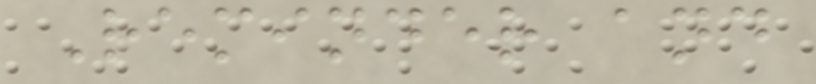Reminder and
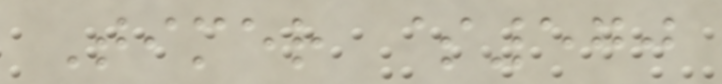Timer $570
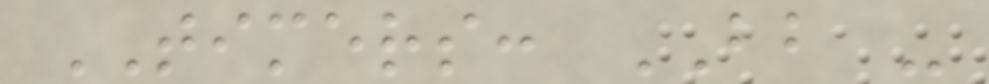TIMERS: BB -
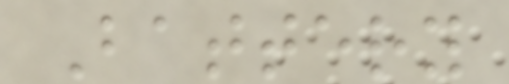Battery
